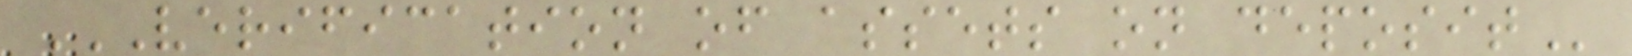VERIFICATION OF ASSETS ON DEPOSIT
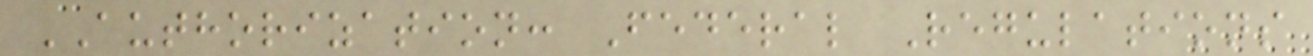AUTHORIZATION: Federal Regulations
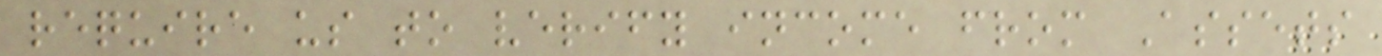require us to verify income from Assets
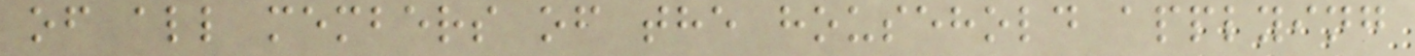of all members of the household applying
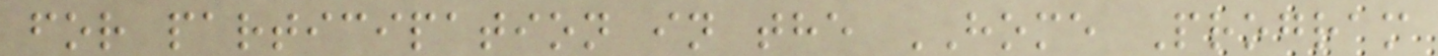for participation in the HOME Program
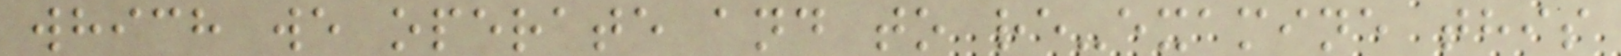which we operate and to re-examine this
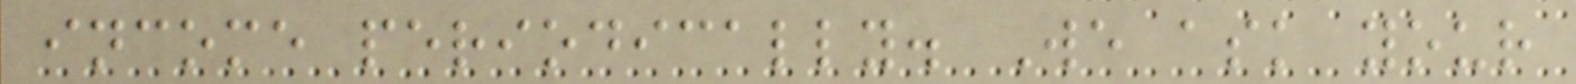income periodically. We ask your
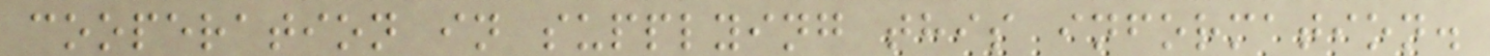cooperation in supplying this information.
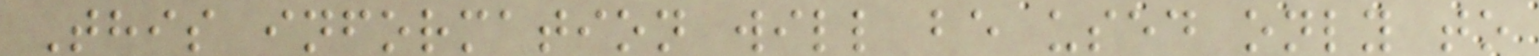This information will be used only to
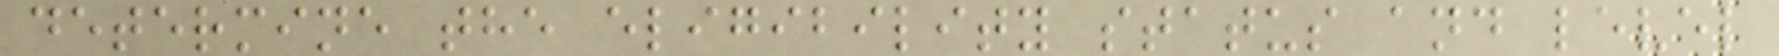determine the eligibility status and level
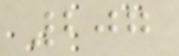207
